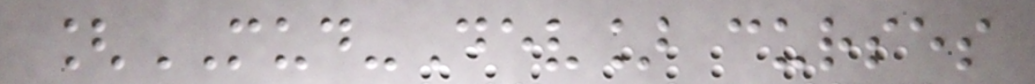[MUD-Dev] curses
